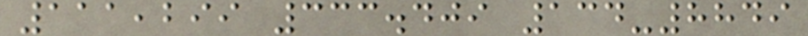111,299 333.409 134-8849
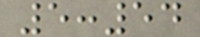5:54
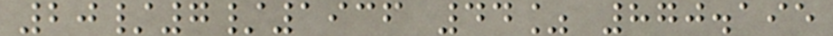20/7/1936 44% 870.195
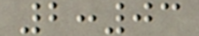2:03
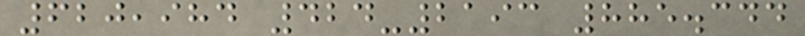620,984 424-2193 885.344
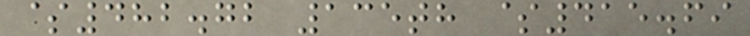$482.72 135th $415.69
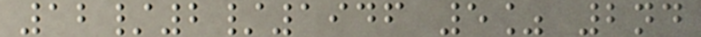12/2/1946 5% 2nd
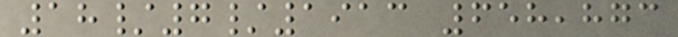18/7/1913 658,873
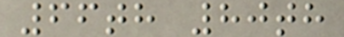66th 80th
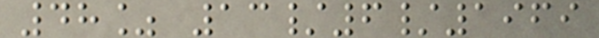48% 13/6/1969
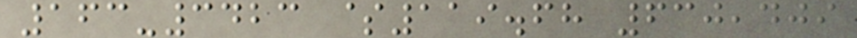163-3423 $119.68 630,409
